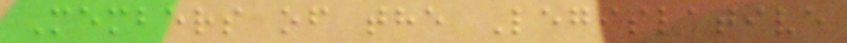Members of the Legislative
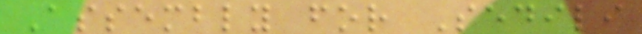Assembly for Sedili
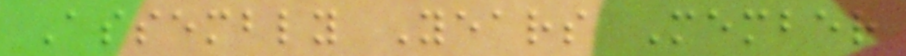Assembly Years Member
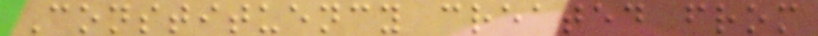Constituency created from
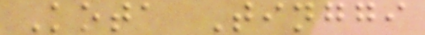Kota Tinggi
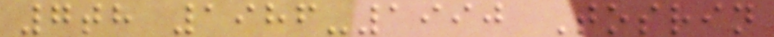7th 1986-1990 Tosrin
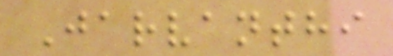Jarvanthi
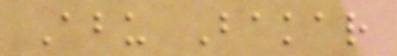Abu Bakar
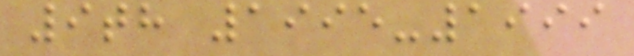9th 1995-1999
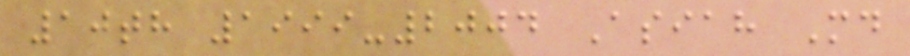10th 1999-2004 Asiah Md
